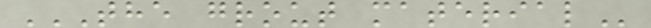THE GROUT MATERIAL
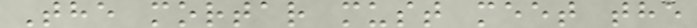The mortar must meet the
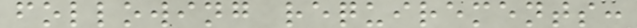following requirements:
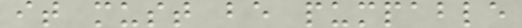it must be pumpable
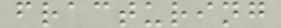fracturing
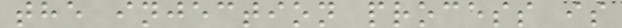the injection process is
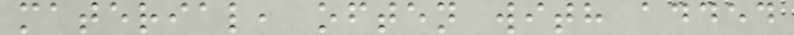material, often with added
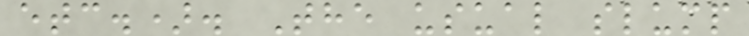etc.). The usual slump
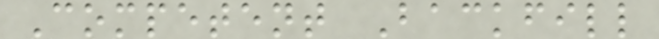Competent Backfill
